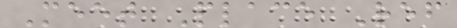Meet Place Ref
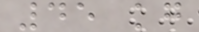45 kg
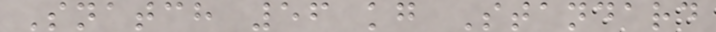Snatch 56 kg Standard
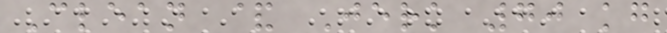Clean & Jerk 70 kg
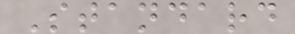Standard
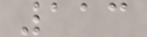113
